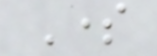Some
